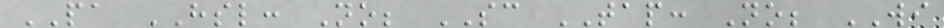PA HSL: No; SC TAP: No; WI
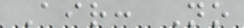Air: No
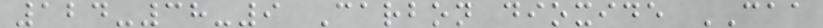124-38-9 Carbon dioxide CAA
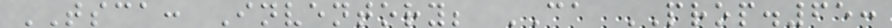TSCA: Inventory; CA PROP.65:
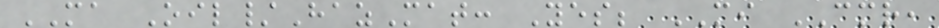MA Oil/HazMat: Yes; MI CMR,
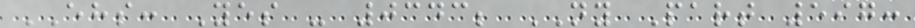EHS: Yes - 0343; NY Part 597:
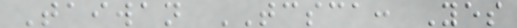Taiwan TCSCA: Yes
